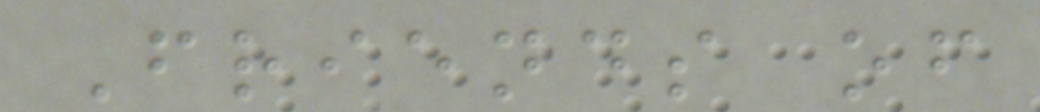Friends of
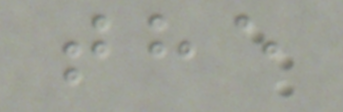the
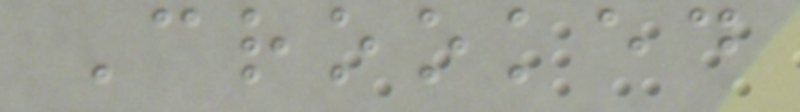Crooked
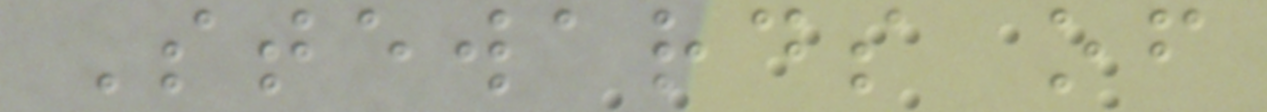Stewards of
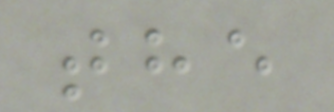the
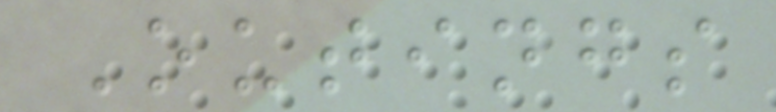Outings
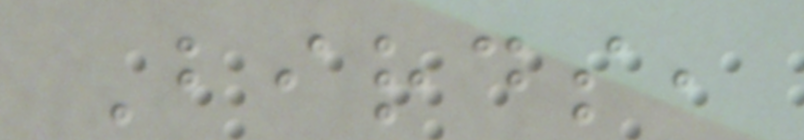Birds,
